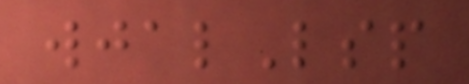wjalLsp
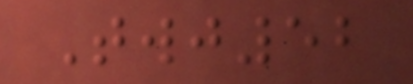Twj52
